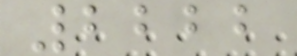2222
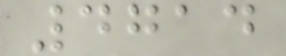4714
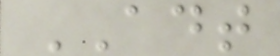ADT
